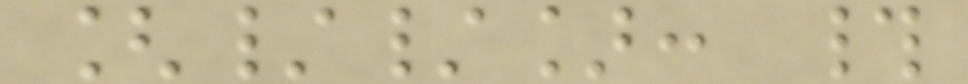[//]: #
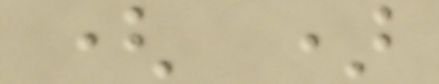( )
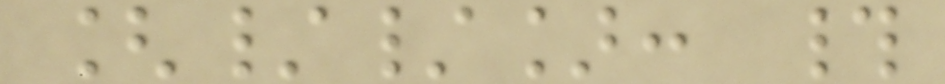[//]: #
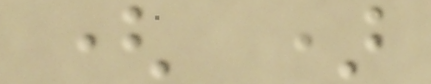( )
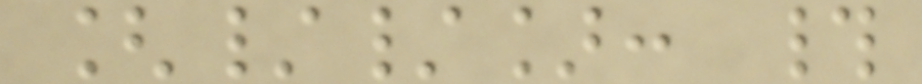[//]: #
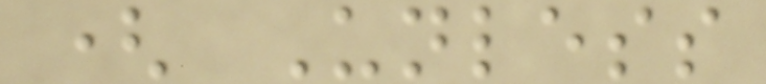( Unless
